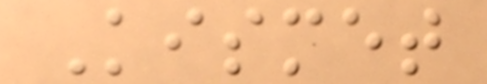Kismet
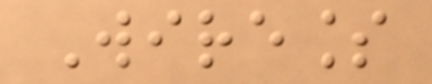Wireless
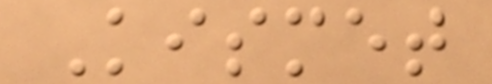Kismet
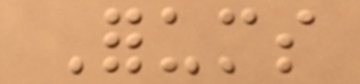Forums
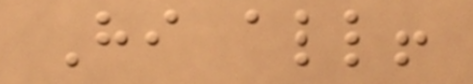Hi all!
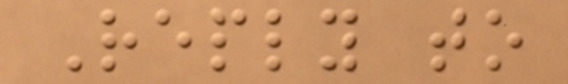Reply to
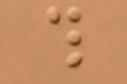this
